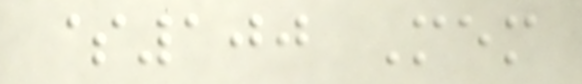$100 Mem
